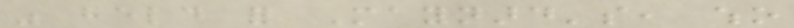was held for Maynard's, who
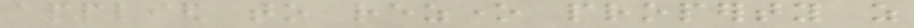applied to rezone property as
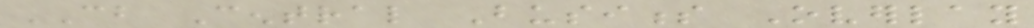CB Central Business Overlay
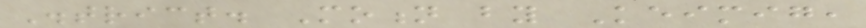District. Motion by Keimig,
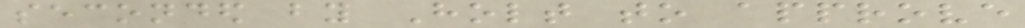seconded by Holt to approve
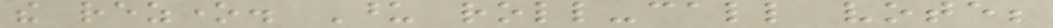the rezone. Upon roll-call vote;
